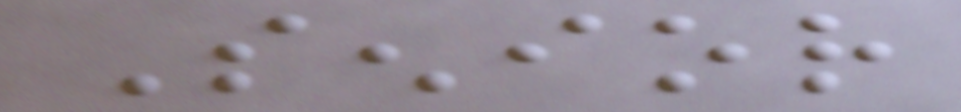Senior
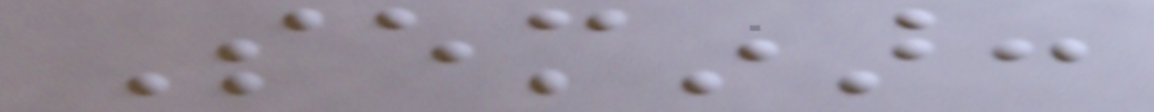Seminar:
